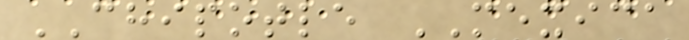CHIPOTLE MEXICA
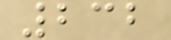232
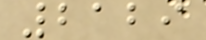2129
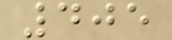405
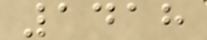1418
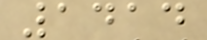1414
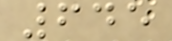645
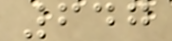647
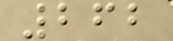262
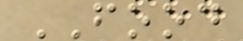FOOD
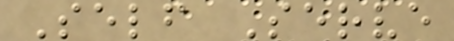Self Serve
